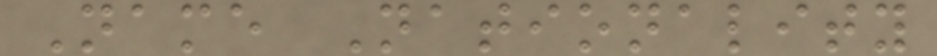Name Nationality
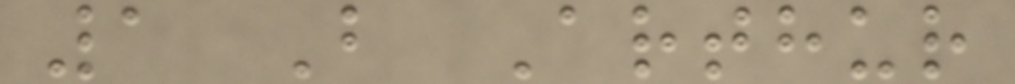1 B Arthur
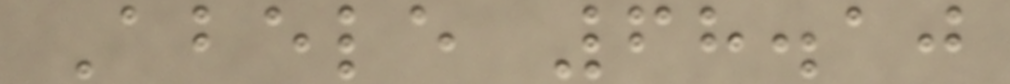Abele 68.10
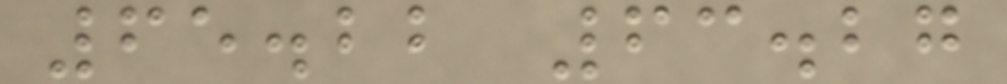65.22 63.27
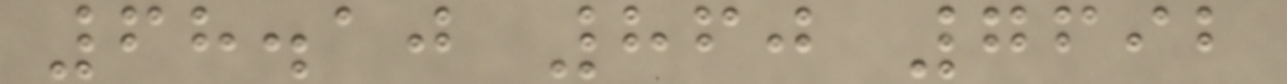68.10 860 7692
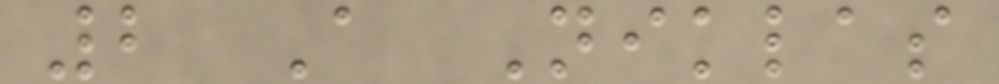2 A Niklas
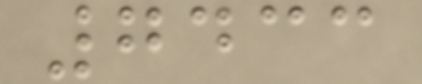7433
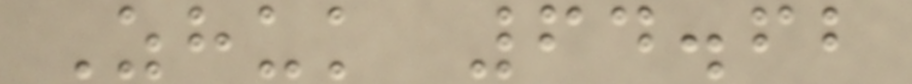Zhuk 64.62
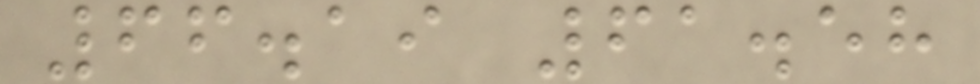66.19 61.58
